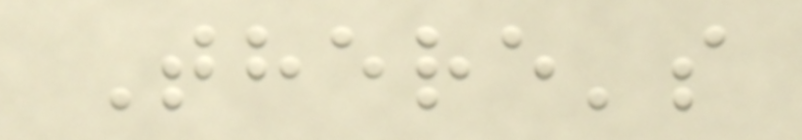There's
